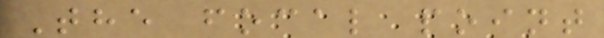The focal point
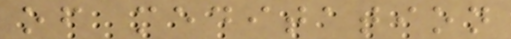of meditation
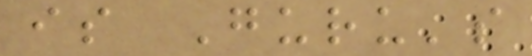is Guru's
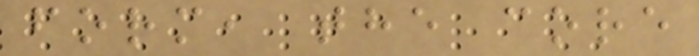form, the core
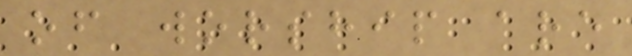of worship are
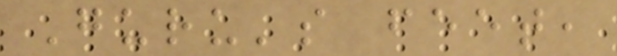Guru's feet,
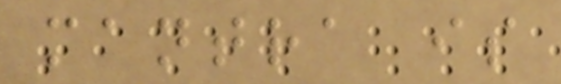mantra is
